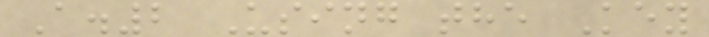A.2 Using the Key
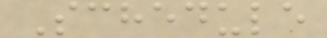Schedule
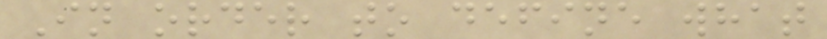In order to define what
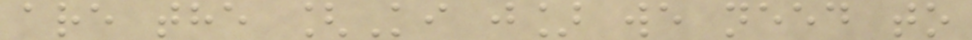are the [Ki j] we need to
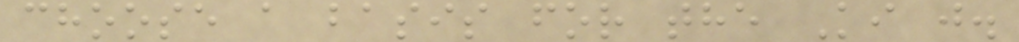choose a basis for the Ki j.
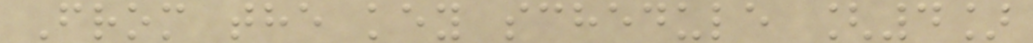From the key schedule [4]
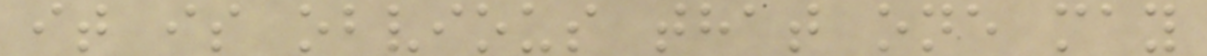it is obvious that one may
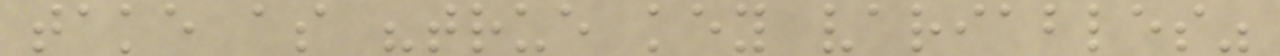take as "true key variables"
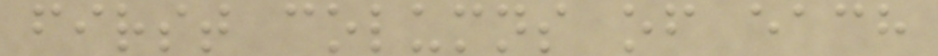first columns of each
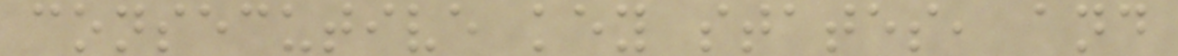consecutive key states, and
